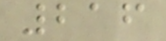216
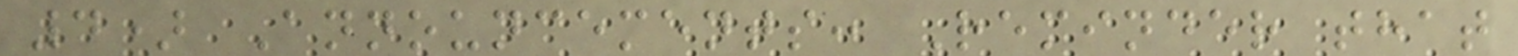4) Announcements: Reminder that
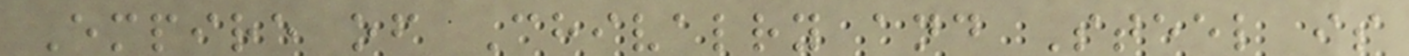Empire of Chivalry and Steel is
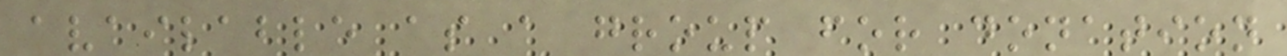available as a group for donation
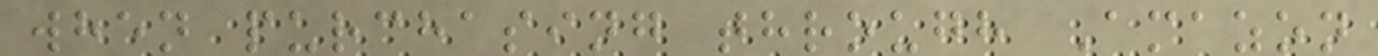when purchasing through Amazon
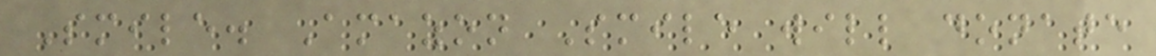Smile. Amazon Smile will donate
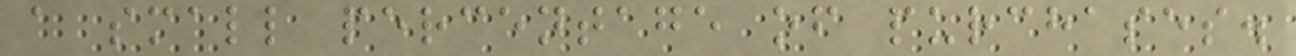a small percentage of purchases.
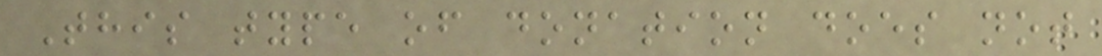This type of donation does not
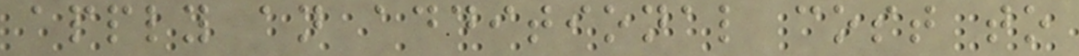apply an additional cost to
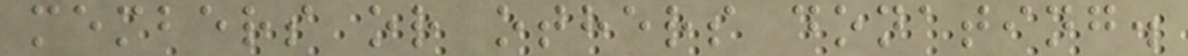members or others donating.
